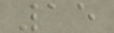15
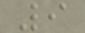9
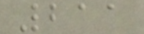211
